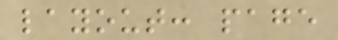layout: page
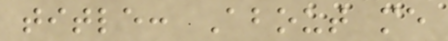title: About me
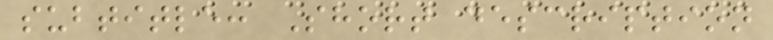subtitle: Short description
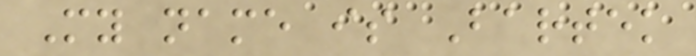My name is Bartek
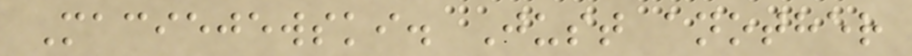Maciejewski. Just another
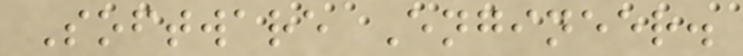Software Engineer.
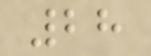28
